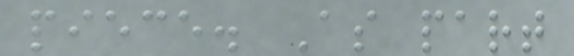piece. As part
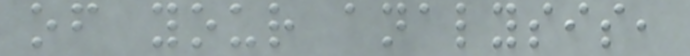of your analysis,
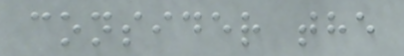consider the
